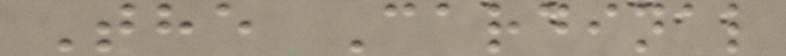The Cardinal
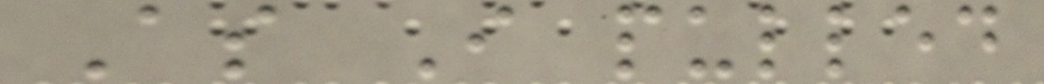As I pulled
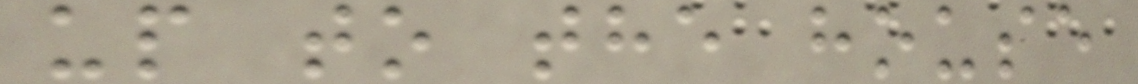up to the house
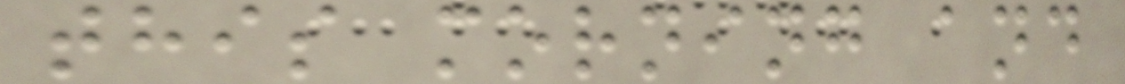this morning and
